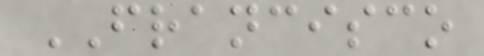FRANCISCO
